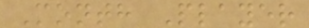Month Player
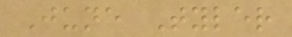June Tyler
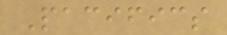Pacifics
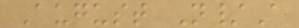August N/A
